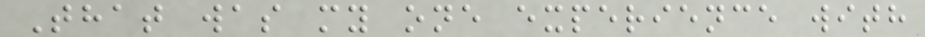That was my one experience with
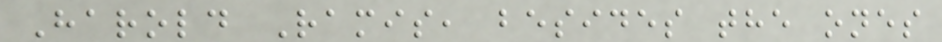Harold Ramis, besides the ones
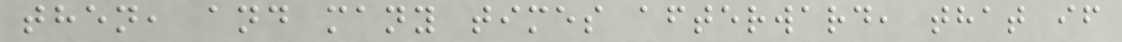then, and many times afterward, that if
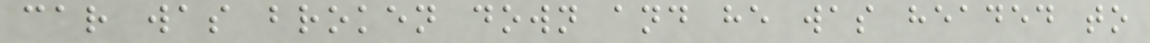car was broken down and he was headed to
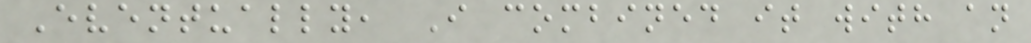Eventually, I combined it with an
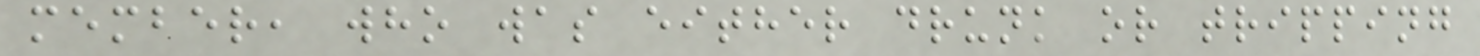member, who was either drunk or tripping
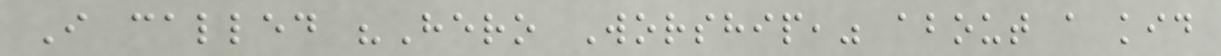I called "Hero Worship," about a kid
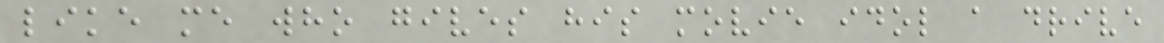like me who gives his movie idol a drive
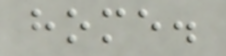home.
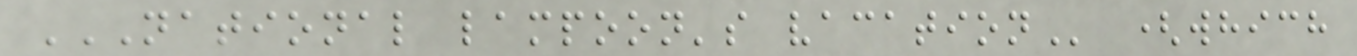NATIONAL LAMPOON'S VACATION (which
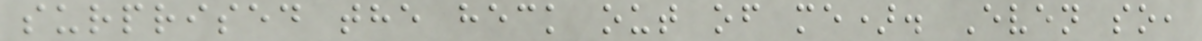surprised the heck out of me). Even so,
